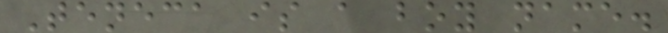Teneca is a boy name.
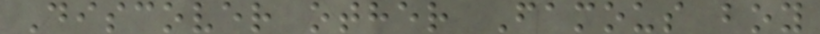Discover other Famous boy
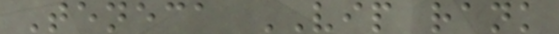Teneca VIP rank
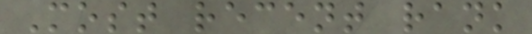Most recent rank
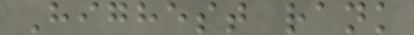Highest rank
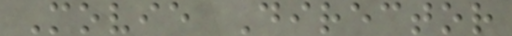Movie Director
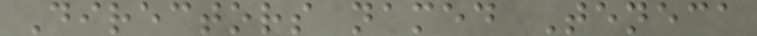Directors named Teneca
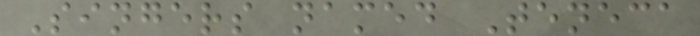Singers named Teneca
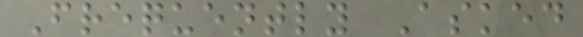Frequently Asked
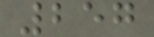257
